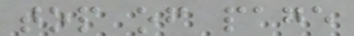top of page
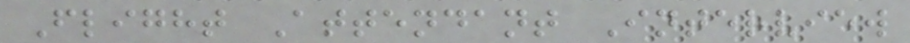Flight Attendant Interview
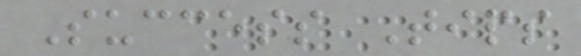Success Tips
